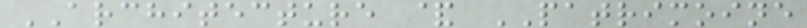ARCHITECTURE & PATRIMOINE
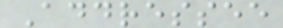Addressee
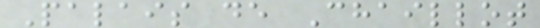Palais de Chaillot
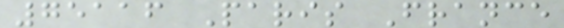75116 Paris France
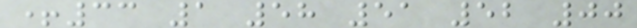+33 1 58 51 52 00
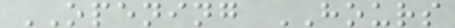OPENING HOURS
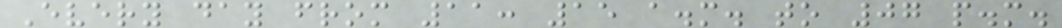Every day from 11: 15 a.m. to 07 p.m.
